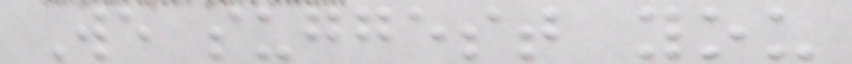We suggest you
